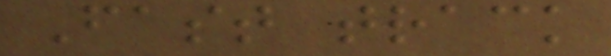Fast track
